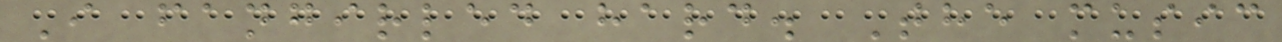I fangirled hard. The music
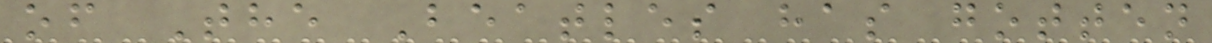of The Beatles has gotten
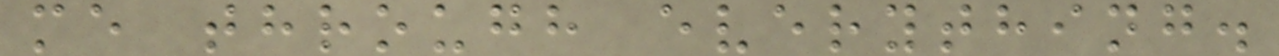me through everything.
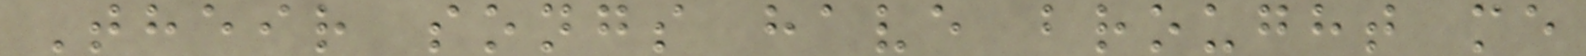Their songs have brought me
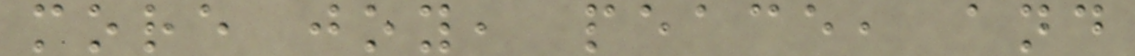more joy, peace, and
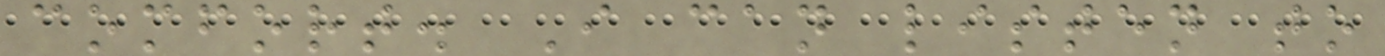comfort. I can listen to
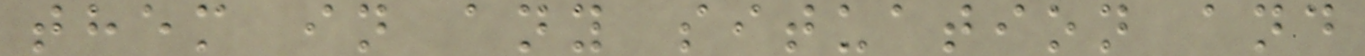them in any situation and
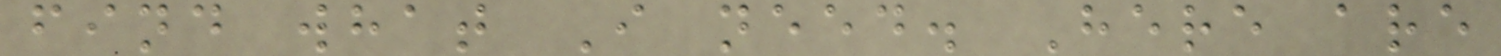find what I need. Here are
